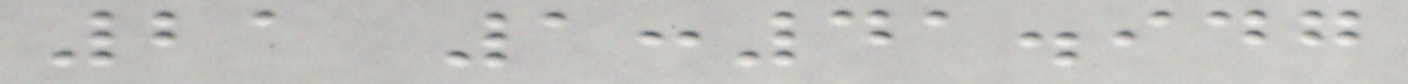21 1:41.947
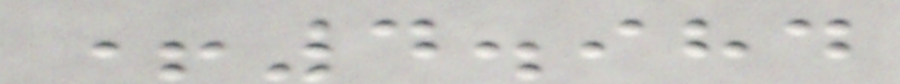+4.984
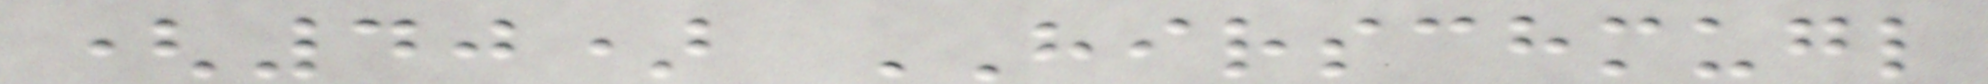(40) HIRSCHMUGL
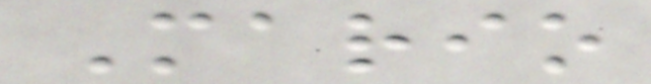Mario
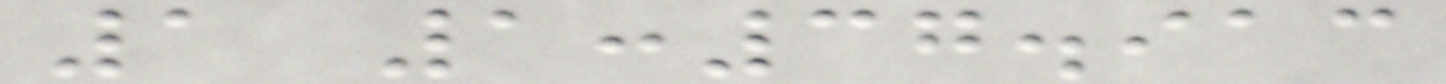1 1:37.913
